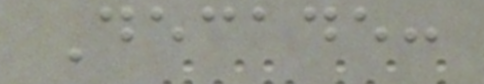Decade:
